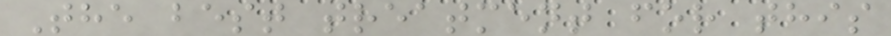The best treatment for this
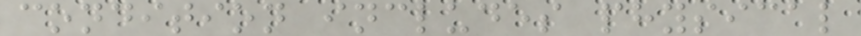condition includes physical
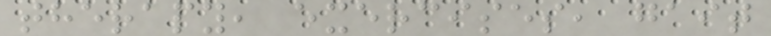therapy, exercises, gait
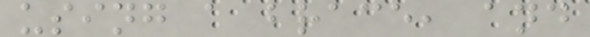using a brace, and
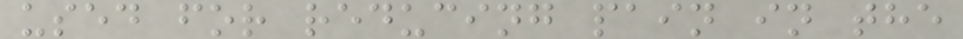used for reducing pain in the
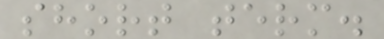short term.
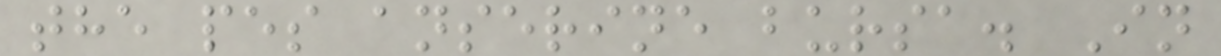the pes anserine bursa. In
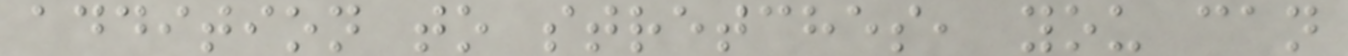addition to stretches, you can
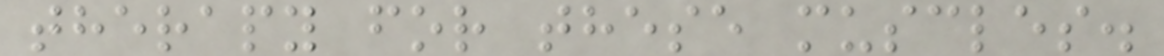therapy for these muscles.
